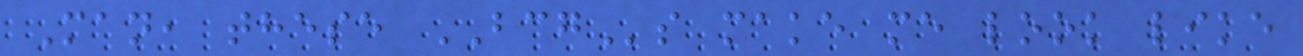Man, these BCGs make me look like
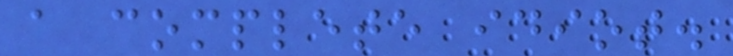a complete idiot.
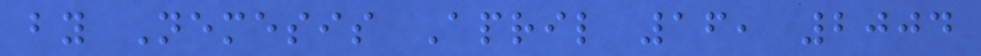by Nemesis April 16, 2004
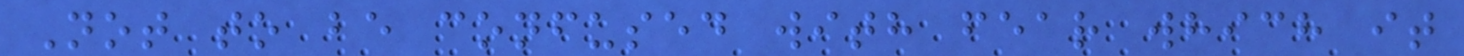Not to be confused with fear which it
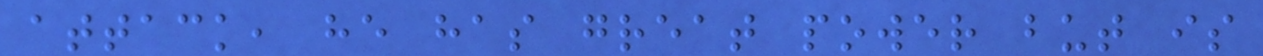attack, he has great power but is
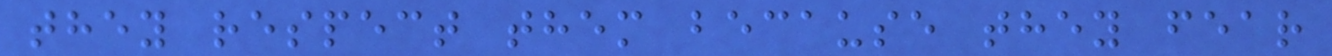they respect them because they fear
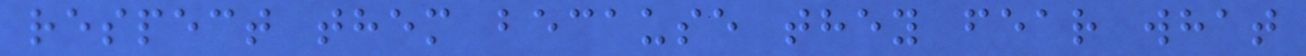respect them because they fear what
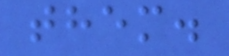them.
